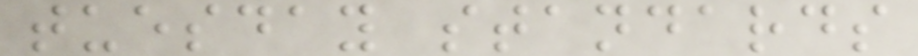tuesday standards
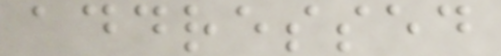addressed
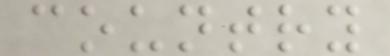country
